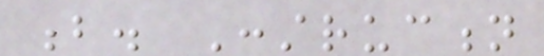b. Construction
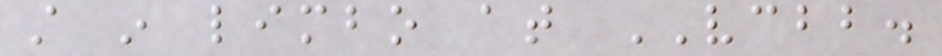still in limbo at VCBB.
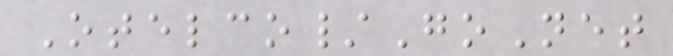Otelco/GoNet
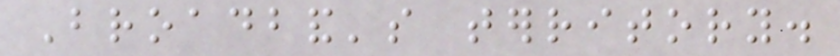Broadband's territory.
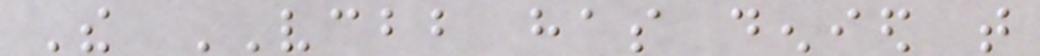The VCBB has denied that
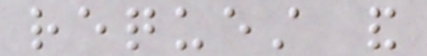request and
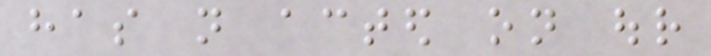has not acted on our
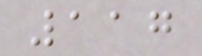117
